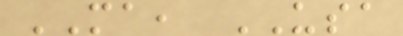MA, USA
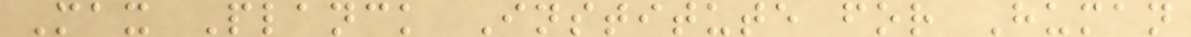Max Planck Institute for Human
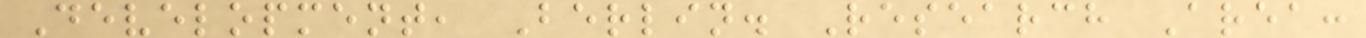Development, Berlin. Research Area:
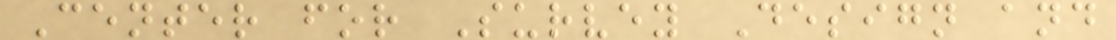Center for Survey Design and
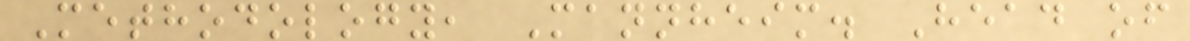Methodology, Mannheim. Head of
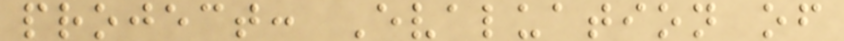project: Evaluation of
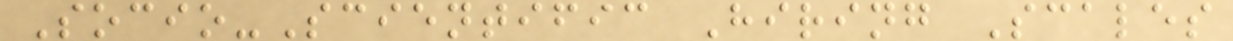Socio-Scientific Hiring Scales
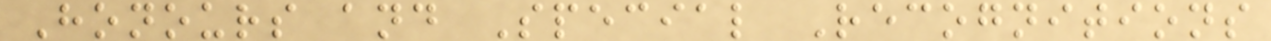Honours and Special Recognitions
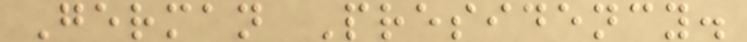German Presidency.
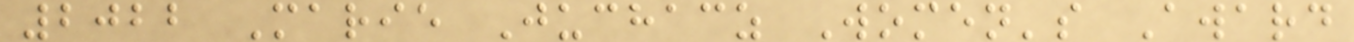2022 Marie Juchacz Women's Award
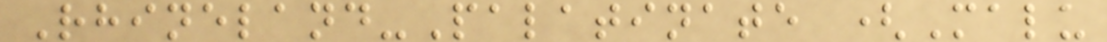Rhineland-Palatinate (Malu
